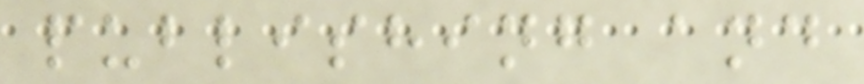publishing and
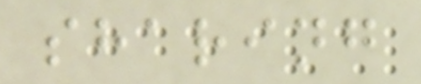sharing
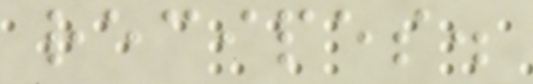recipes.
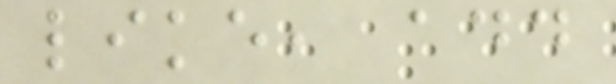like, add
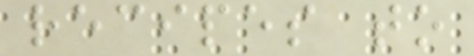recipes to
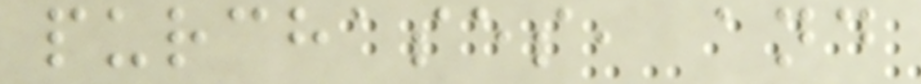purchases, and
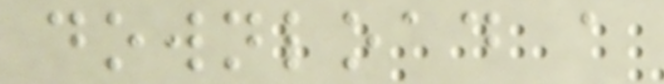download a
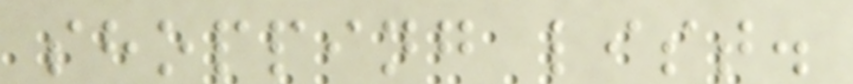shopping list.
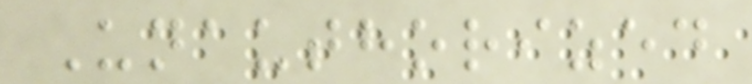Unauthorized
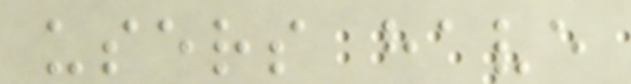users have
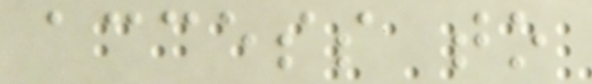access to
